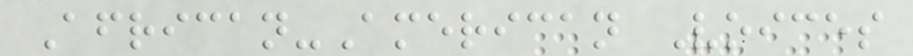African-American Voices
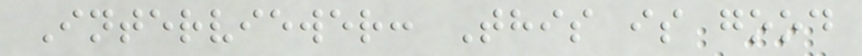Interviewer: This is good
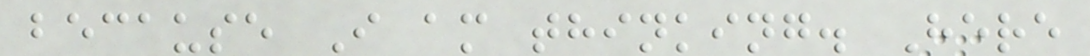because I am thinking. Here
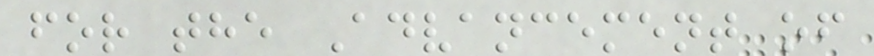for the Advancement of
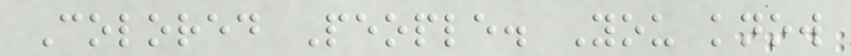Colored People. You know
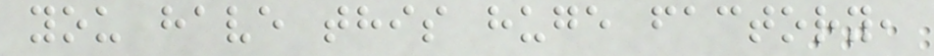you have this huge factory,
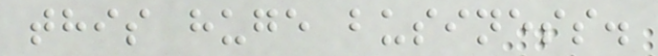this huge business.
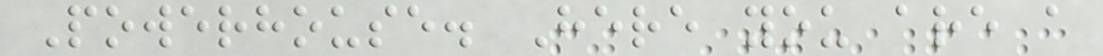Powerhouse. Here you are a
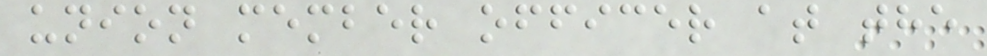union member officer at the
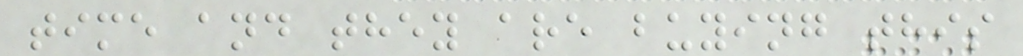time and they are buying this
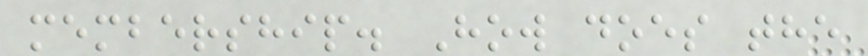membership. How does the
